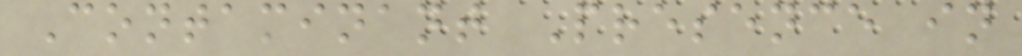Contaminant Presence in
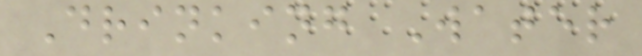Drinking Water
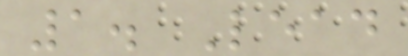1. Lead
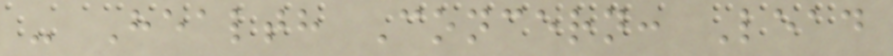- Health Concern: Lead
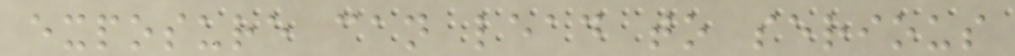exposure can lead to serious
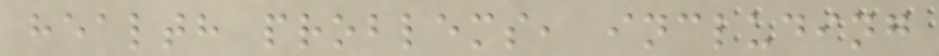health problems, including
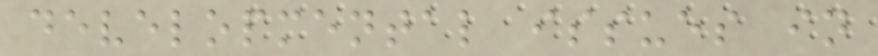developmental issues in
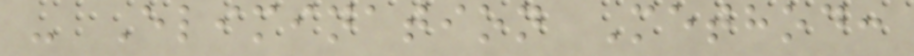- Elimination Method:
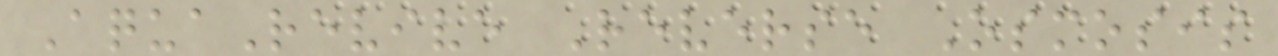AquaRevive Reverse Osmosis
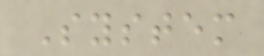System
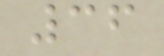36
